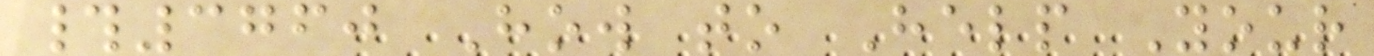#3760 How to Help Your
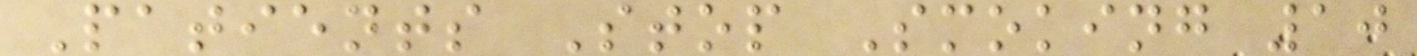Patients Stop Smoking 10
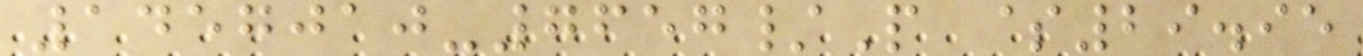1457010-7657/P $29.95
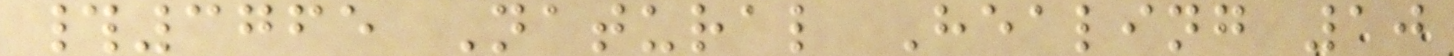#3765 Natural Healing 10
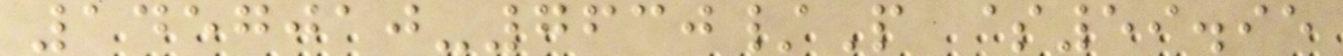1457010-7630/P $59.95
